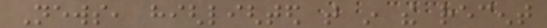News, highlighted that in the recent
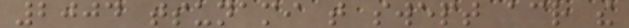2004 tsunami that swept across the
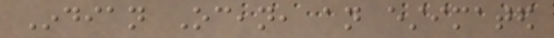Indian Ocean, an estimated
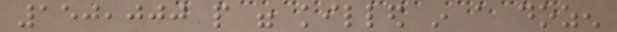150,000 people were killed in a dozen
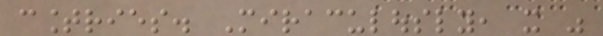countries. Miraculously, it was
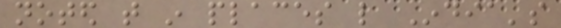noted that in places like India's
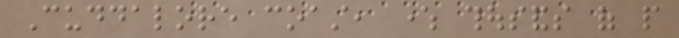Cuddalore coast, where thousands of people
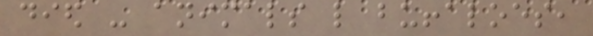died - animals like buffaloes,
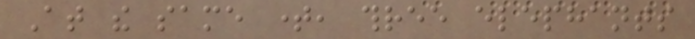At the same time, three elephants
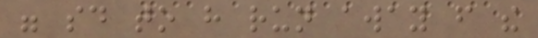were said to have run away from the
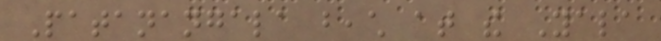Patanangala beach at the Yala
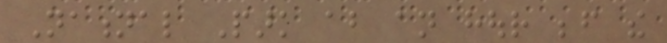National Park about an hour before the
